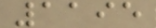1195
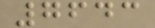7643
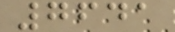7641
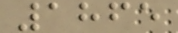1865
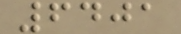6401
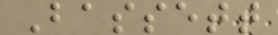Bassett
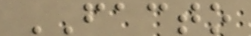FACTO
